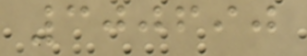300690
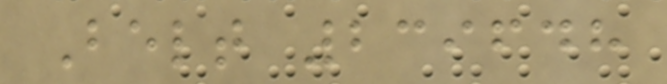Belt 239648
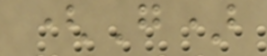(G)
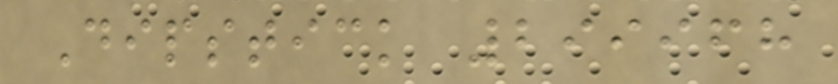Dipstick 299968
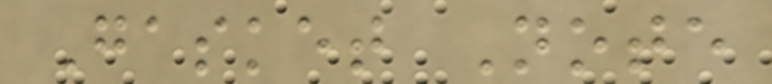Gasket Note
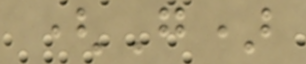(G)
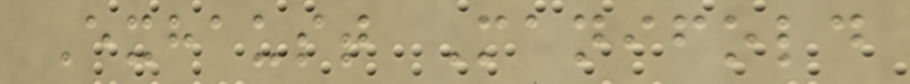Exhaust Manifold
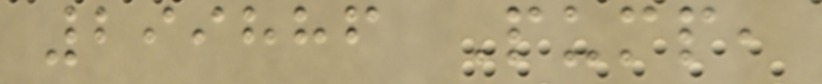299886 Pump,
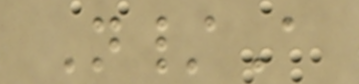N/A
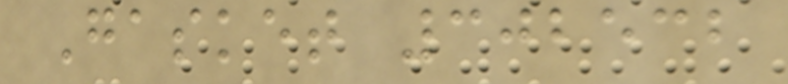Gasket 302532
